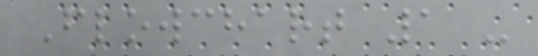Flowchart 1 -
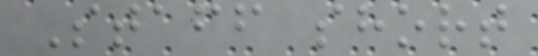Staff short
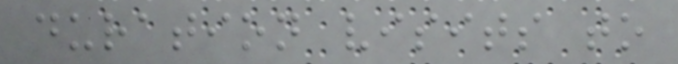duration visits to
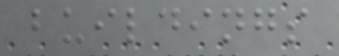buildings
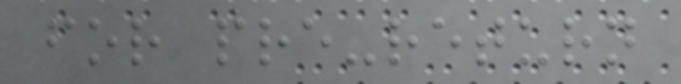for pre-return
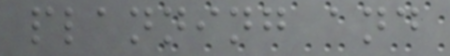planning and
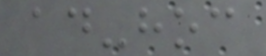ad-hoc
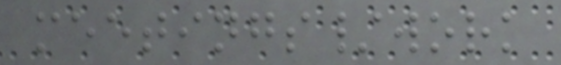meetings/work
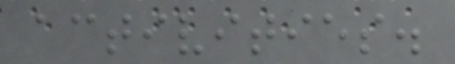activities.
